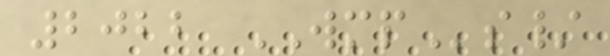2022 WMPs/
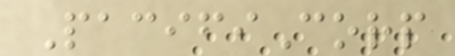PacifiCorp
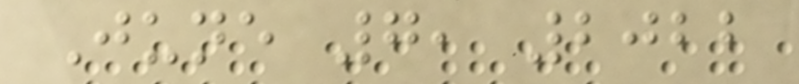June 7, 2022
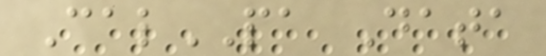CalPA Data
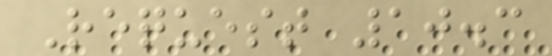Request 10.3
